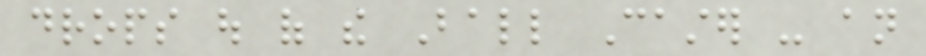drops out of the Ball Caster - an
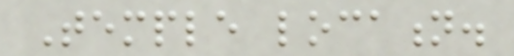Temple location.
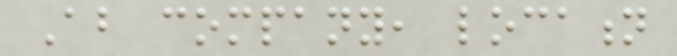About company, location
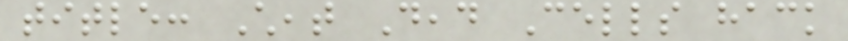title: Cheat Dead Cells hack
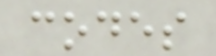codes
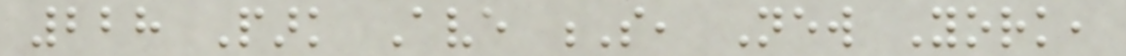228 Park Ave S, New York,
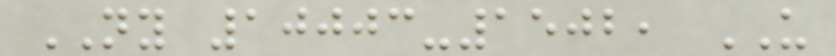NY 10003-1502, US
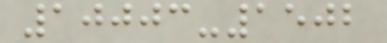10003-1502
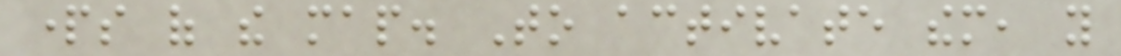parts of the map. To activate them, you
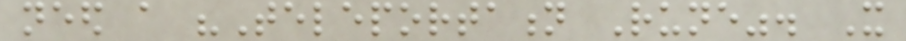need a "Teleportation Rune". It
